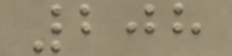208
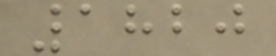1820
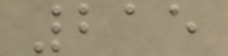215
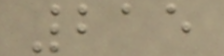215
